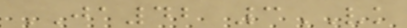JA42 3VK
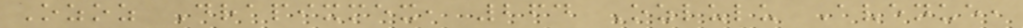Ozoz Drapixmex, 264 Ozlulu Avenue,
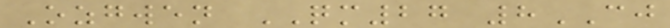Ozgwen QM27 8CJ
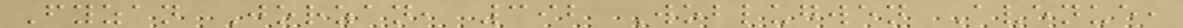Fyzan Jorzan, 392 Woblugwen Avenue,
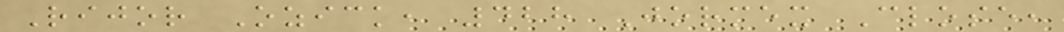Rijor Ozick, 428 Jormex Close,
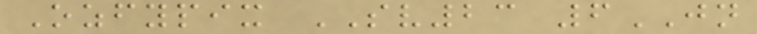Ozfypix SV23 6JN
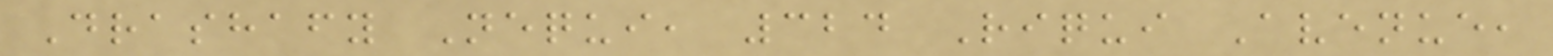Drashafy Nequi, 324 Riqui Avenue,
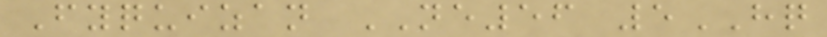Fyquizan NE56 5HQ
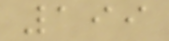199
